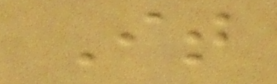It
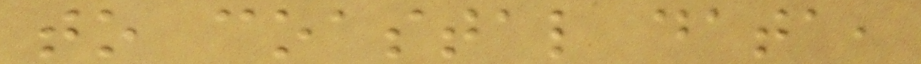to coastal data,
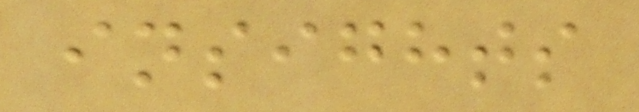insights
